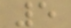5
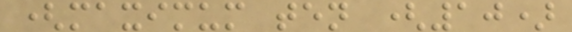(maximum ten (10)
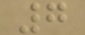7
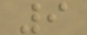9
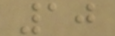10
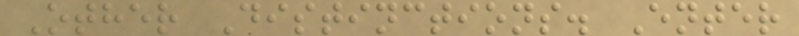Other Distinctions. Enter
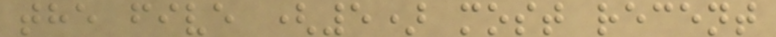the five (5) most recent
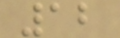12
